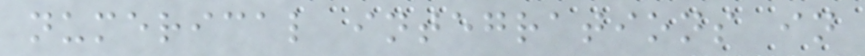numerical integrations in
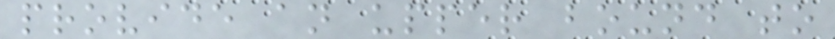provide an upper bound to
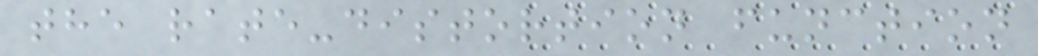the rate-distortion function
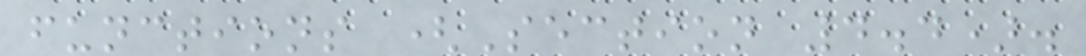functions (Section 4.4).
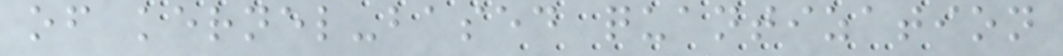of kernel-based quantization
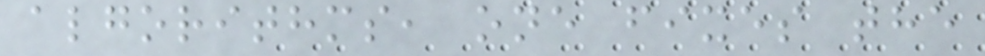algorithms, one fixes the
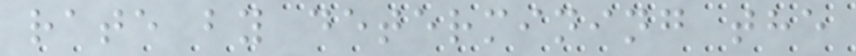rate by determining the
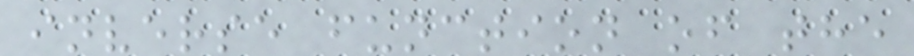inverse function of the
